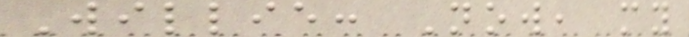Willie: Now, my
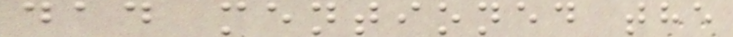dad mentioned the
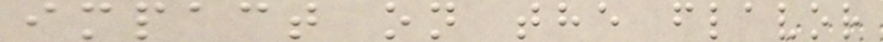impact on the flavor
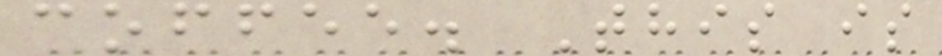coffee. This is
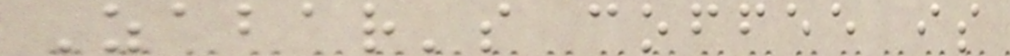Zabar's coffee is
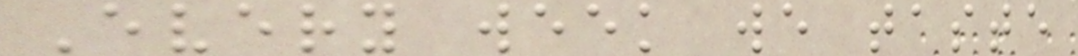Every week we taste
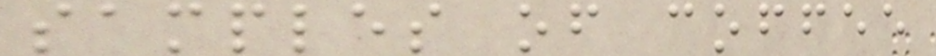samples of coffee
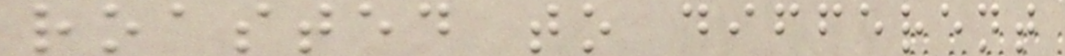roasted to different
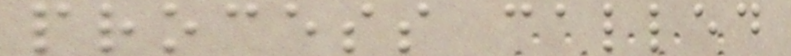process called
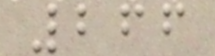266
